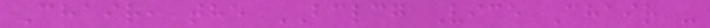Chair, the BCLCG Vice Chair -
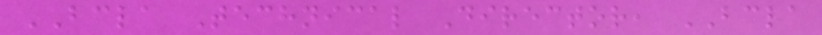BCLA Technical Director, BCLA
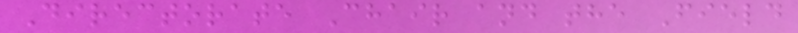Directorate Chair and the Field
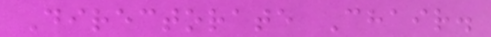Directorate Chair.
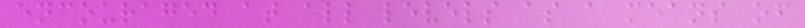encouraged at all levels as a means of
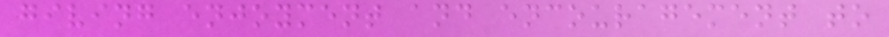giving enjoyment and encouragement to
